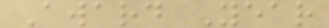Award Year
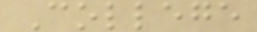College
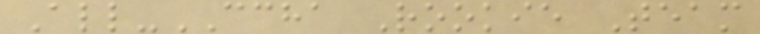All-CCHA Rookie Team
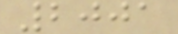2001
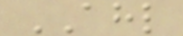AHL
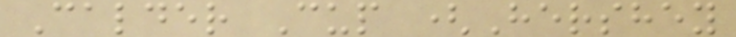Calder Cup (Hershey
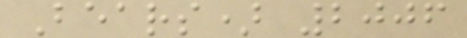Bears) 2006
